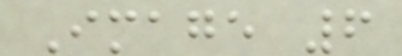Image 6
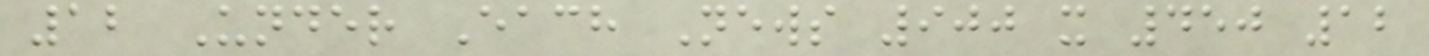12 Under Each News 900 x 450 12
